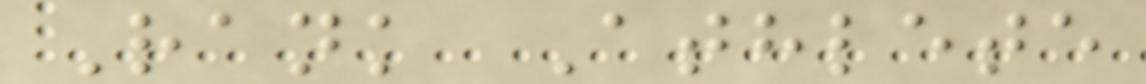Rank Athlete
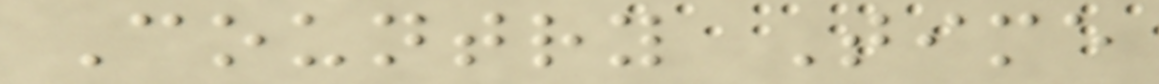Country Time
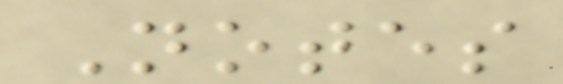Notes
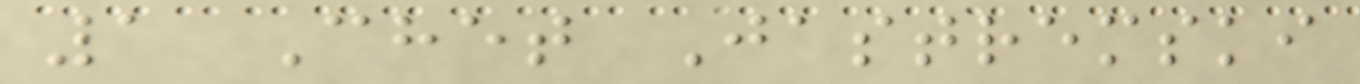1 Chet Jastremski
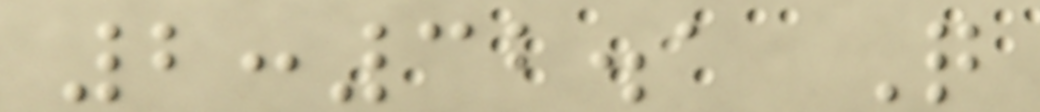2:32.1 Q
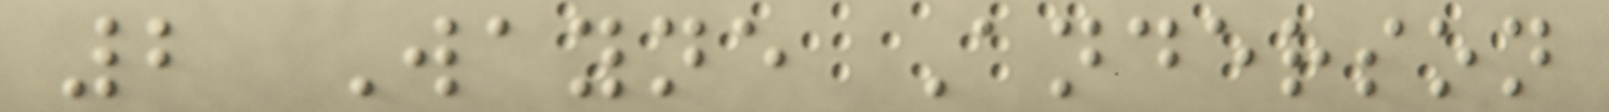2 Wayne Anderson
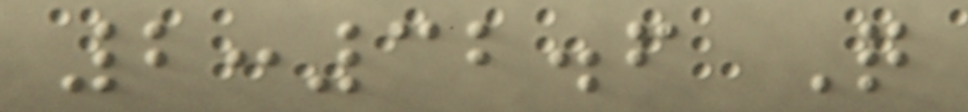2:32.6 Q
